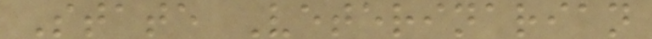State Veterinarian
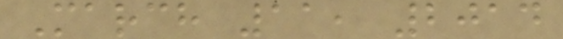March 11, 2014
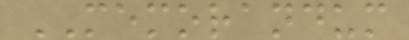MEMORANDUM
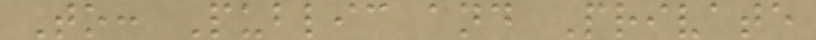To: Public and Private
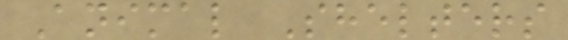Animal Shelters
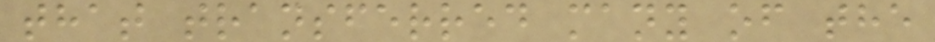that transferred many of the
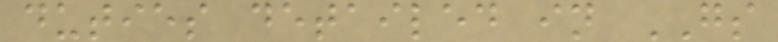duties detailed in GS
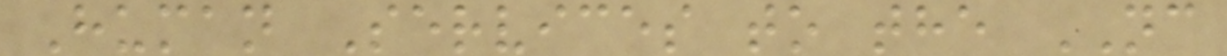Human Services to the NC
